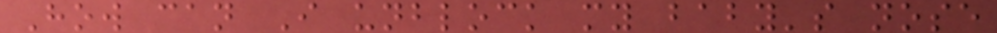How can I unblock my baby's nose
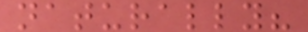naturally?
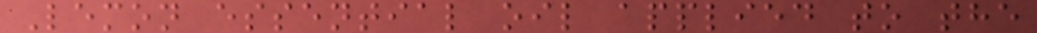Lemon essential oil applied to the
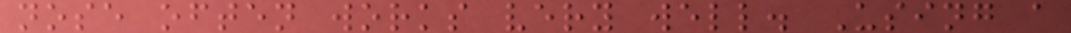nose often works very well. Using a
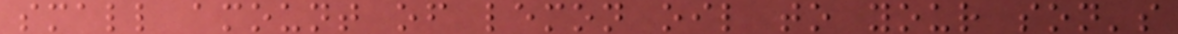small amount of lemon oil to your son's
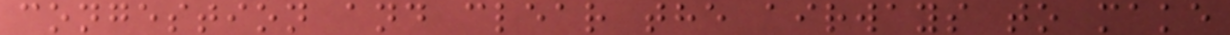congestion and clear the airways to make
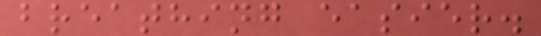breathing easier.
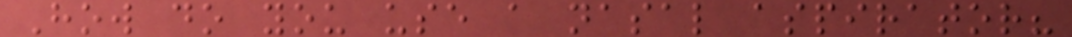How do you use a nasal aspirator?
